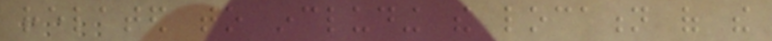related to including the location of the
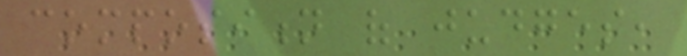composition of judges,
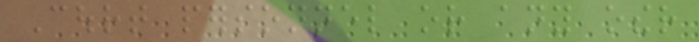Court personnel or any other
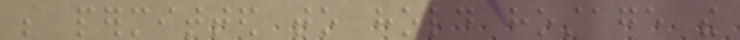be permitted to hold hostage the
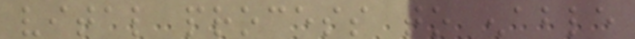vital process to enable
